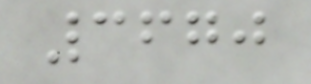3670
